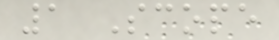1 Scope
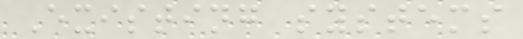Existing systems
